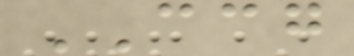CCG
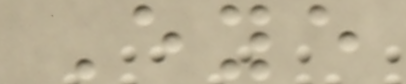Eye
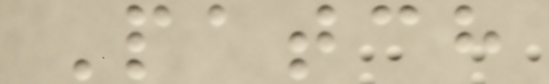Patch
